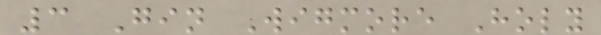3 Gin Wigmore Holy
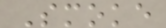Smoke
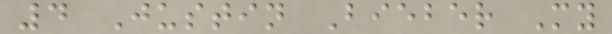4 Justin Bieber My
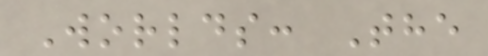Worlds: The
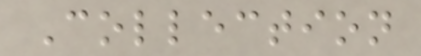Collection
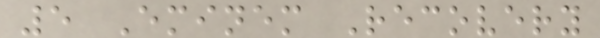5 Eminem Recovery
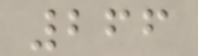266
